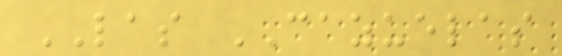LAS CAZUELAS
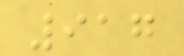917
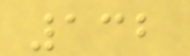132
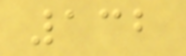132
